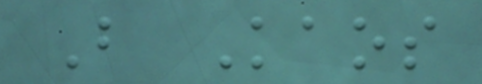But Kaos
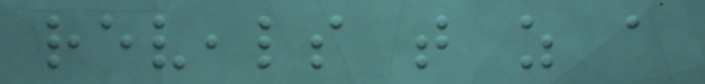reveals that as a
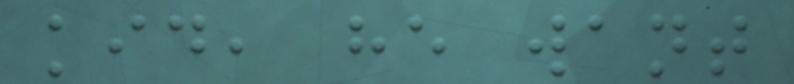kid, he want
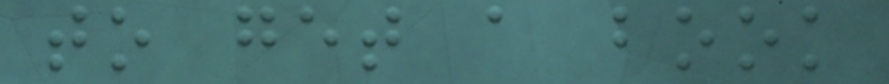to get a book
